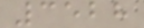3528
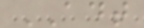ADT
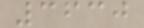3630
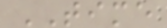TIME
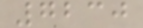7230
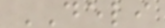DELI
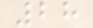28
